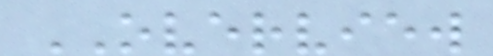OVERVIEW
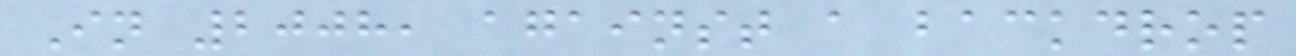In 2008, against a backdrop
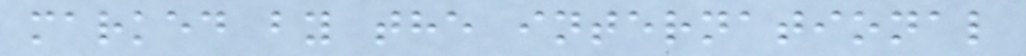marked by the international
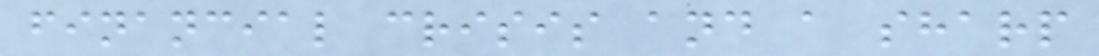financial crisis and a sharp
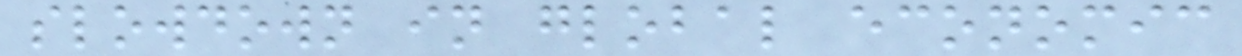slowdown in global economic
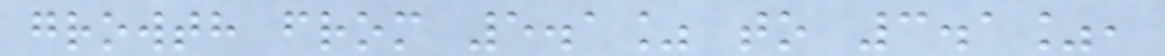growth from 5.1% to 3.1%,
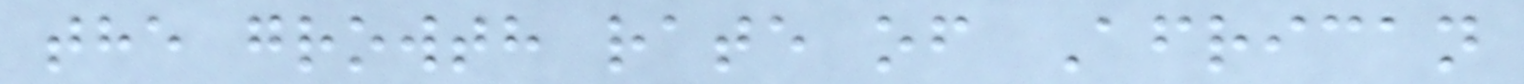the growth rate of African
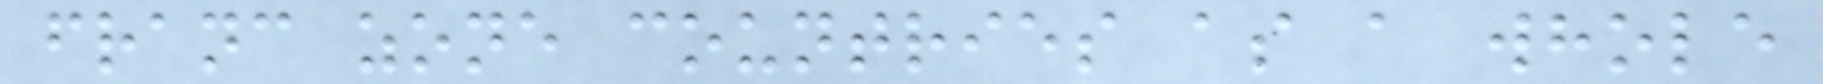franc zone countries as a whole
